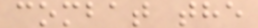combat the
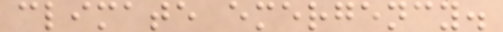climate emergency.
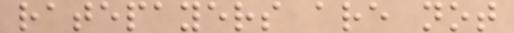ratepayers are not
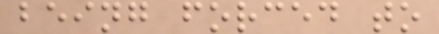being forced to
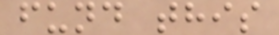fund this
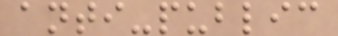anti-public
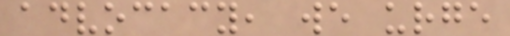advocacy, we urge
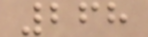268
